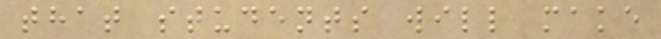that students will make
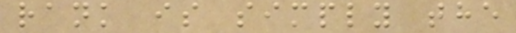rank is simply the
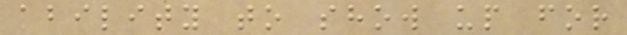ability to show up for
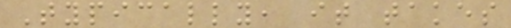Typically, it takes
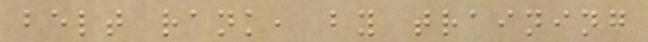belt rank, by training
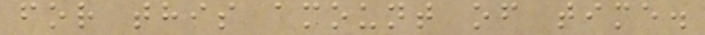for this amount of time.
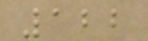122
